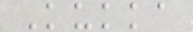Kukka
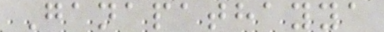Ganapathayya
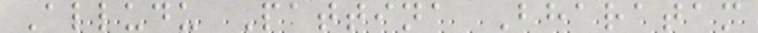Alludu Pattina Bharatam
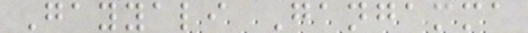Gayyali Gangamma
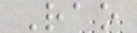Rao
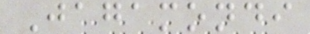Jagamondi
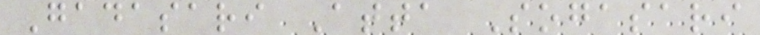Gadasari Atta Sogasari
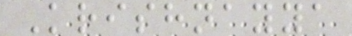Krishnayya
